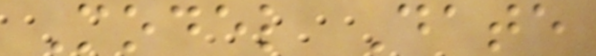Model Date
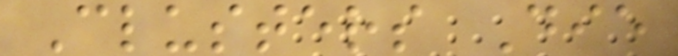Clusters Die
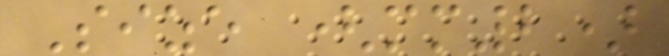Size (mm2)
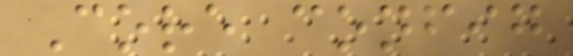Core config
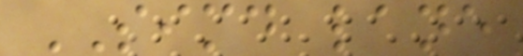SIMD lane
